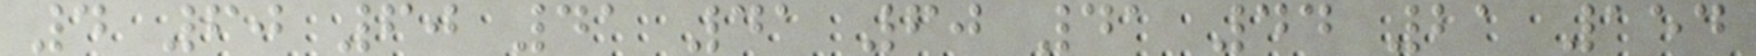4 60 60 41 41 60 41 44 21 154
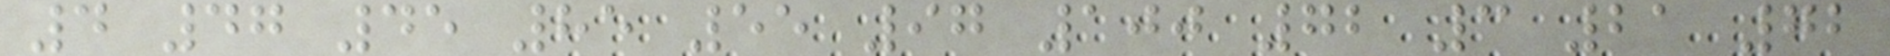4 47 45 85 55 97 100 72 3 21 72
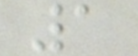1
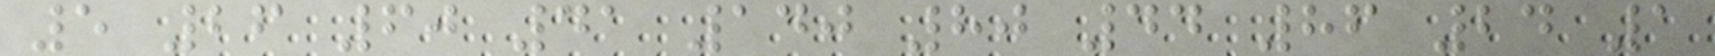5 26 60 41 140 80 44 86 24 1
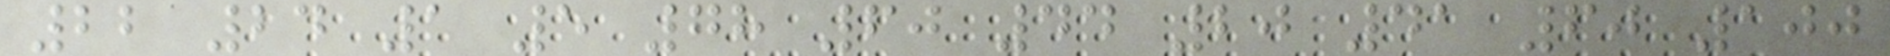22 24 1 5 78 60 44 20 41 60 100
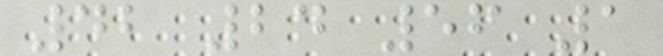42 24 56 1
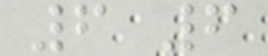6 6
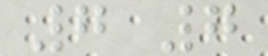7 7
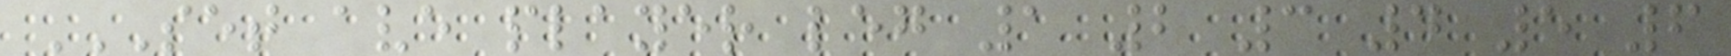SET AVE PLAYER LEG 1 2 3 4 5 6
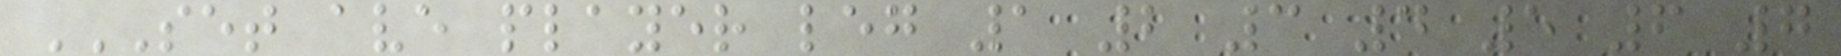SET AVE PLAYER LEG 1 2 3 4 5 6 7
